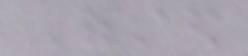Ofsted
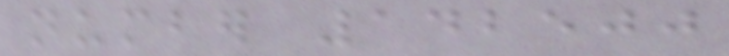number 142500
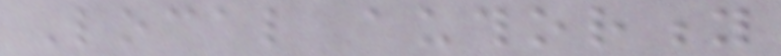Local authority
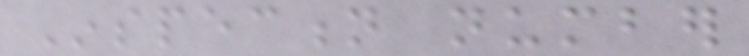Inspection number
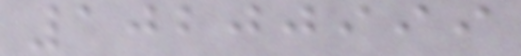10200999
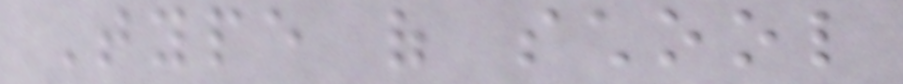Type of school
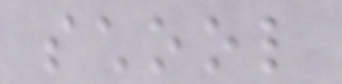school
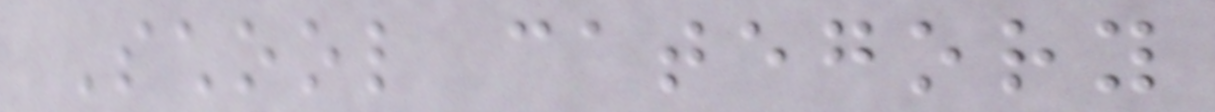School category
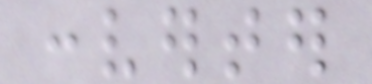converter
